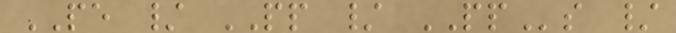PE / PP / PPs /
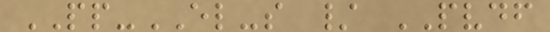PP-EL-s / PVDF
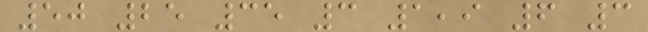50 25 35 3 1,9 6 3
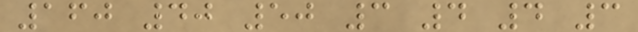160 40 50 3 4 4 3
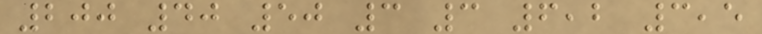200 40 50 3 3 6,2 3,5
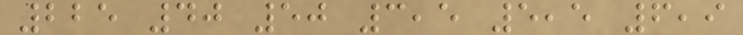225 40 50 3,5 5,5 6,9
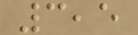3,5
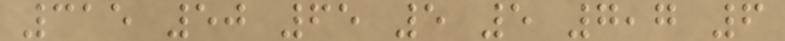315 50 65 5 5 7,7 6
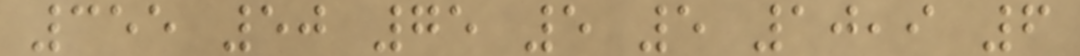355 50 75 5 5 10,9 6
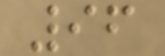96
